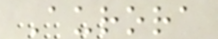Aurora
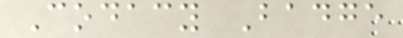Codacy Badge
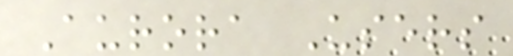Aurora Users
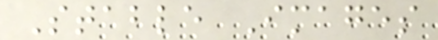Stable Images
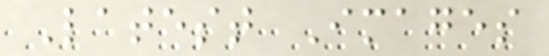Latest Images
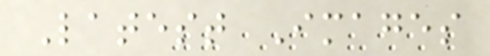Latest Images
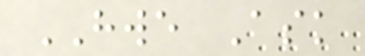HWE Ask
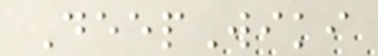DeepWiki
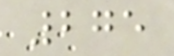275
